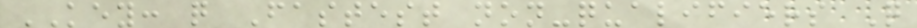KEY: q Fastest non-qualifiers Q
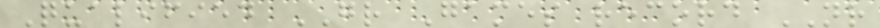Qualified GR Games record NR
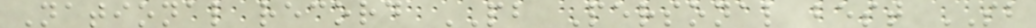National record PB Personal best SB
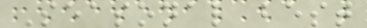Seasonal best
